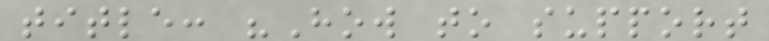title: "How to support
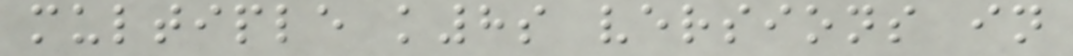multiple k8s versions in
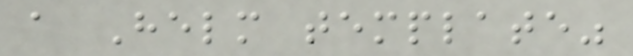a Helm template"
